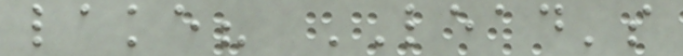lake? LEAD's
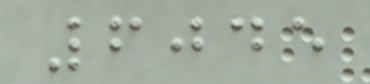6045
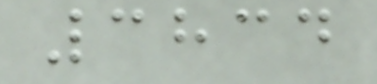3834
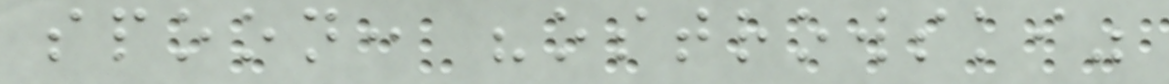spoon: "ostrowski"
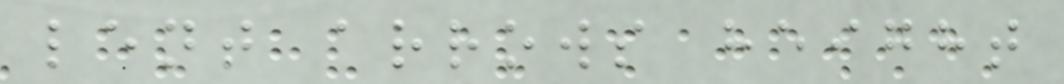lent arrows height
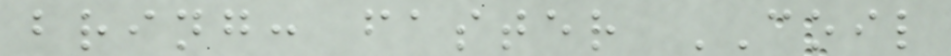bring: faster COIL
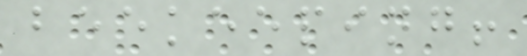beekeeping!
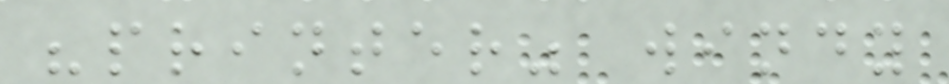"printer" windy
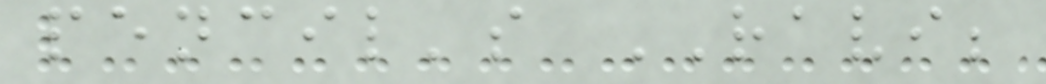pencil's RAVI;
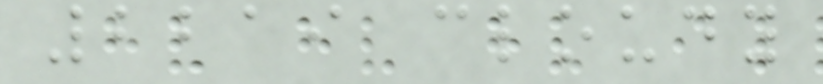2219 cloudy
